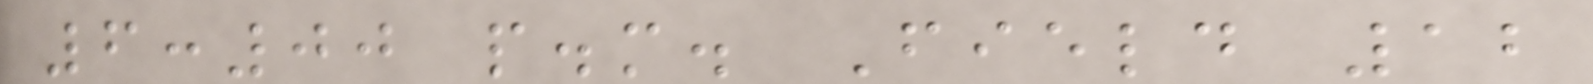6:00 p.m. Field 12
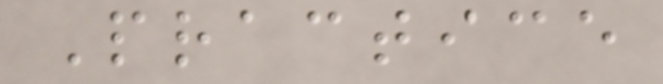Practice
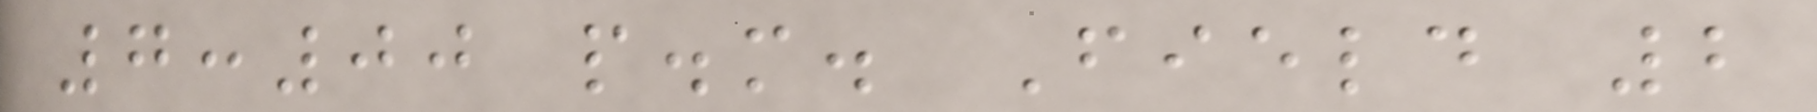7:00 p.m. Field 2
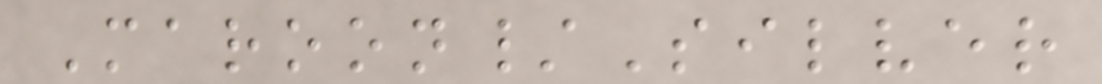Maroon/Silver
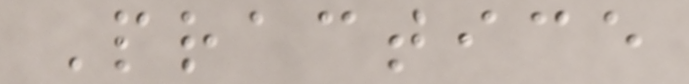Practice
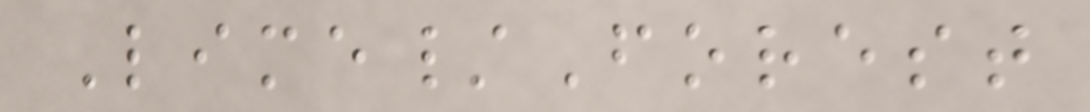Lime/Forest
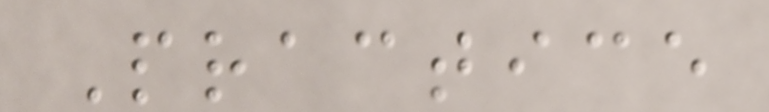Practice
